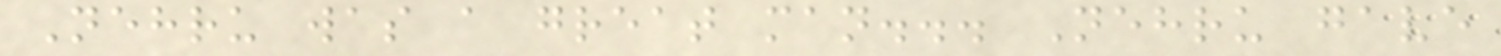Nehru was a great man... Nehru gave
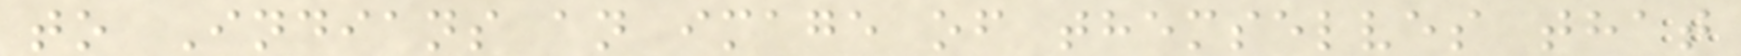to Indians an image of themselves that
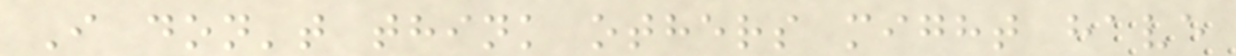I don't think others might have
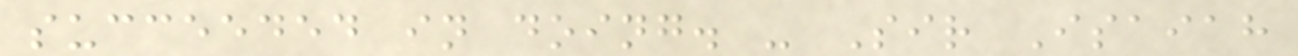succeeded in doing. - Sir Isaiah
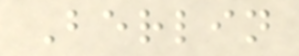Berlin
